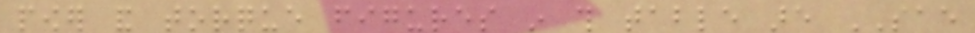power and torque figures in this table are SAE
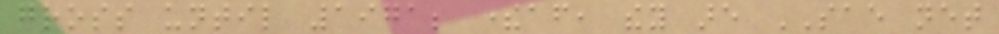gross until 1971; thereafter, they are SAE net
